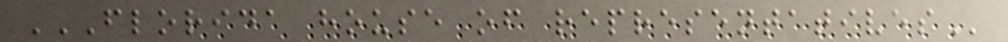FLORIDA HOUSE OF REPRESENTATIVES
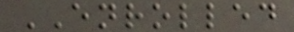ENROLLED
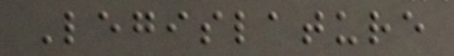Legislature
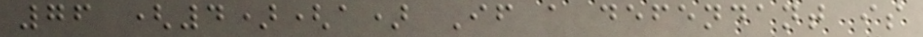76 (4)(a) If a defendant is
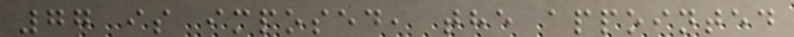77 is imposed, the appointed
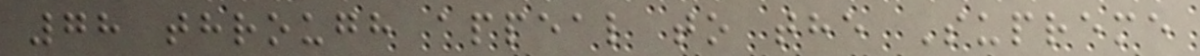78 through appeal to the Supreme
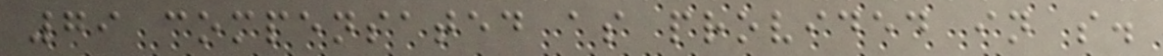79 compensated as provided in s.
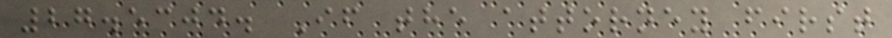27.5304. If the attorney first
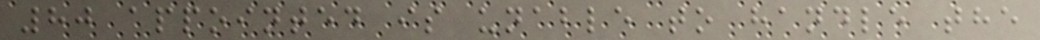80 appointed is unable to handle the
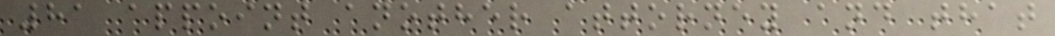81 appoint another attorney and that
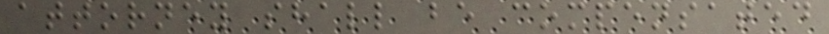attorney shall be compensated
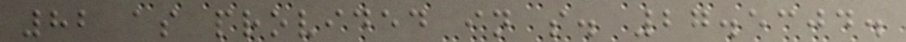82 as provided in s. 27.5304.
